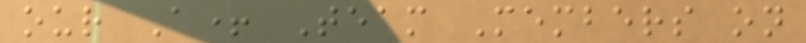our A+ Team Members on
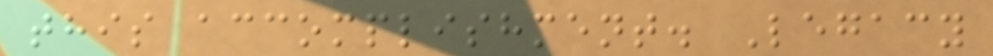this accomplishment. Legacy
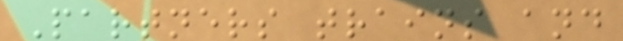Partners trains and
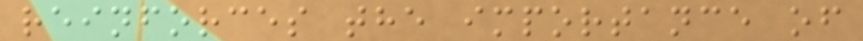reinforces the importance of
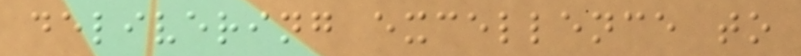delivering excellence to
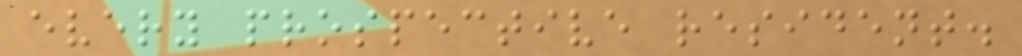every prospective resident.
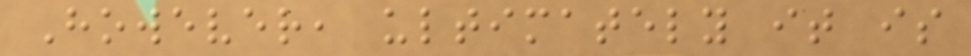However, ultimately it is
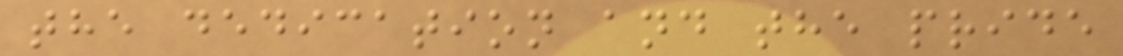the dedication and the pride
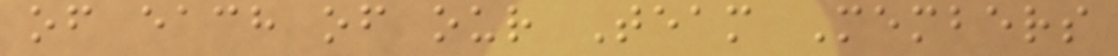of each of our Team Members
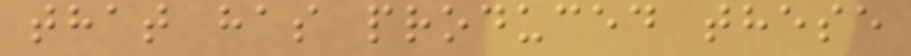that has produced these
